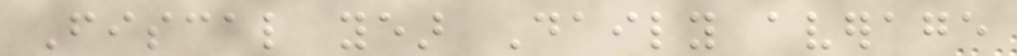Fiscal year Daily average
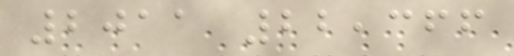2011 22,366
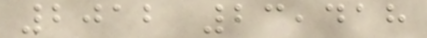2012 23,418
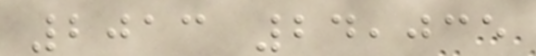2013 24,035
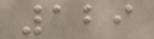129
